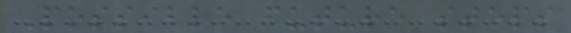Possible future steps
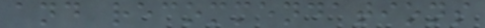and recommendations
